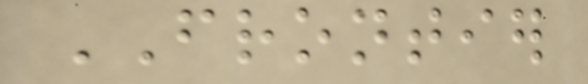FRONTIER
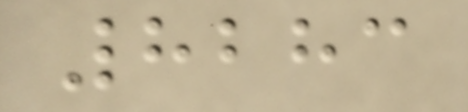8283
